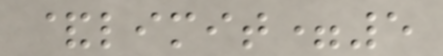&limit=5
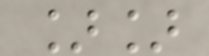]]
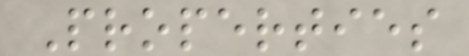Properties
